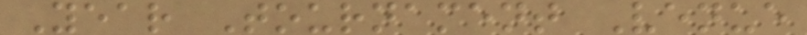Year Tournament Venue
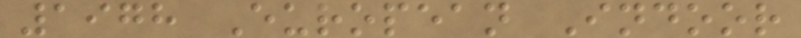1978 European Indoor
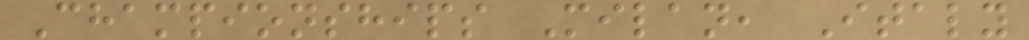Championships Milan, Italy
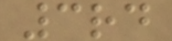3rd
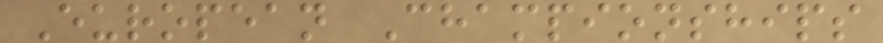European Championships
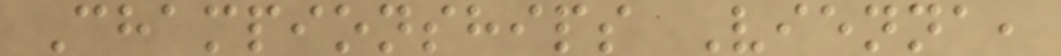Championships Vienna,
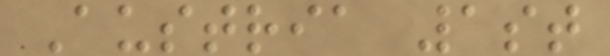Austria 1st
